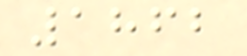1862
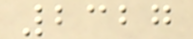2327
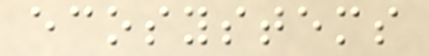ecosystems
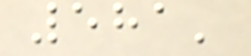581'
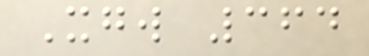Xgw 364
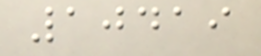10419
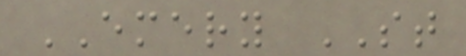EMERY ST
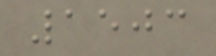1503
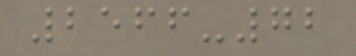2566-72
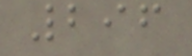296
